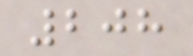208
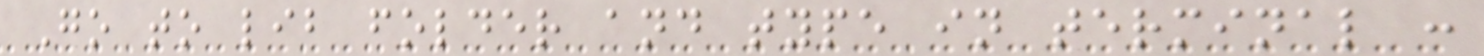Go to lib folder and type in terminal :
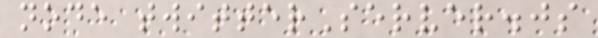node twitterServer.js
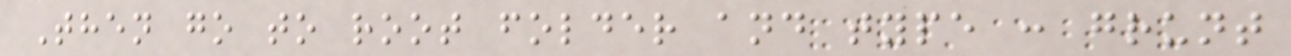Then go to root folder and type : grunt
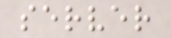server
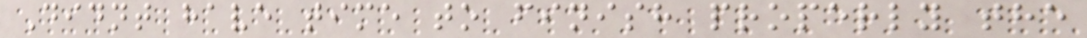Didnt have time to finish properly the
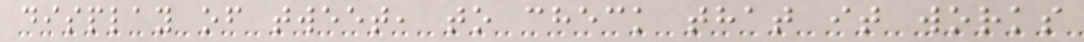display of tweet, to check that it works
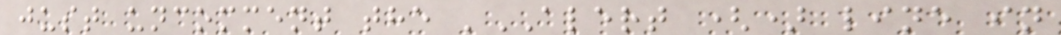just uncomment the 'ALERT () line in
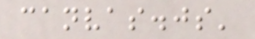canvas.js'
